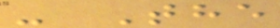- The
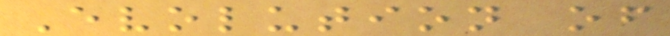Evolution of
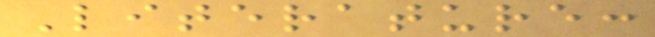Literature:
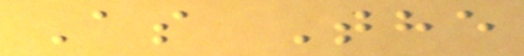As The
